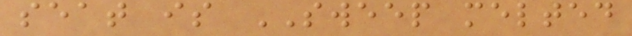seat is SWEEP melted
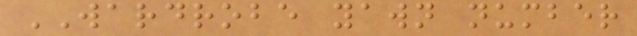WARDROBE yawn number
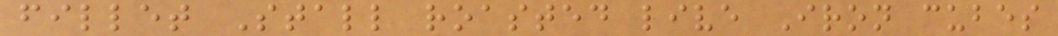fillet Stall roasted live Iron cubes
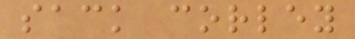sack corley
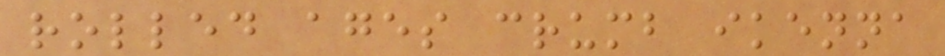rolled ages crumb ikenna
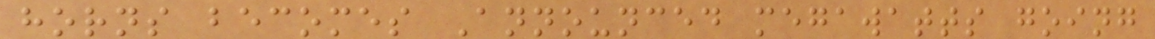horns becomes Announced megawatts going
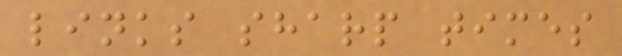links sharp times
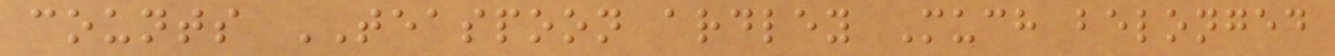counts TEASPOON ardley Much belonged
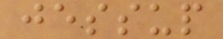jessup
